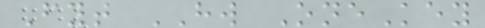Fyt HW OneKey
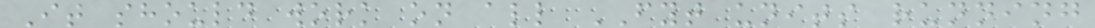It should work on all FYT units running
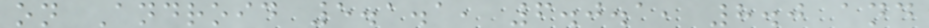on Android 5.1.1, 6.0.1, 8.0 and
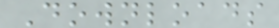Downloads
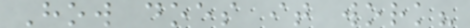How does it work?
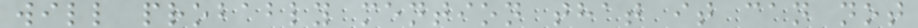will probably mention that it can not
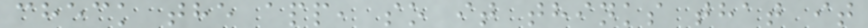check the app, so it thinks that it
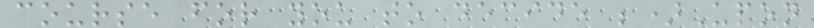course for you to decide ;)Upon
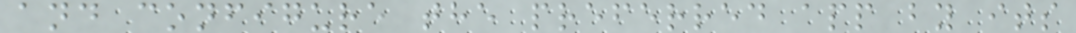and configure the preferred app by its
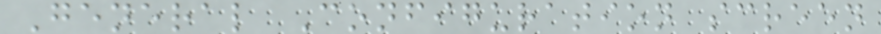General Configuration screen
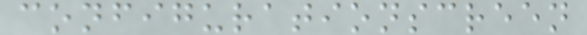configurationscreen
